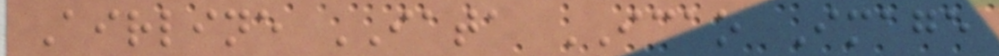Airline IATA ICAO Image
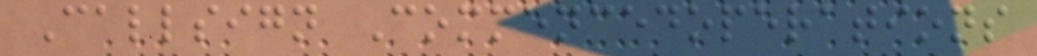Callsign Commencedoperations
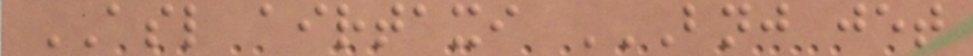ASL airtaxi BNJ JET
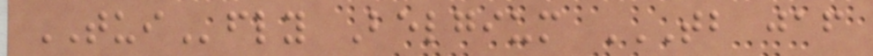TUIfly Belgium TB JAF
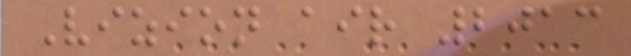Vizion air 2013
